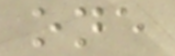one
